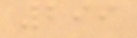299
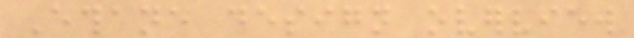Ethane design overview
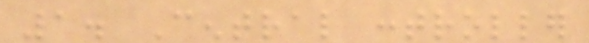1. Central controller
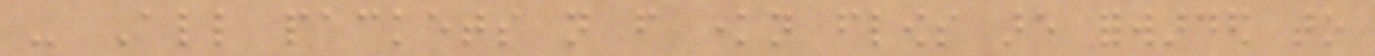- All packets not from known flows are forwarded to
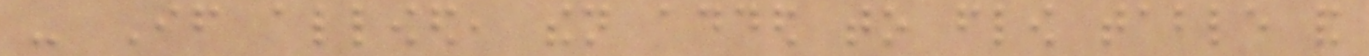- If allowed, then added to flow table and
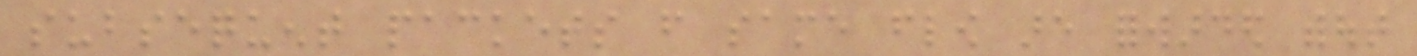subsequent packets from same flow are forwarded without
